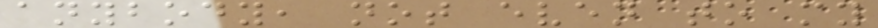anybody, not even to my
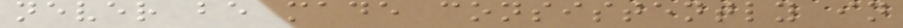never be made consistently in
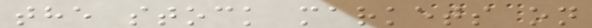the stock markets on
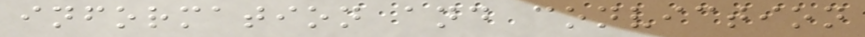information and conviction
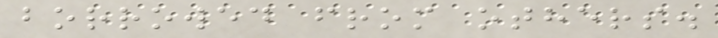borrowed from others.
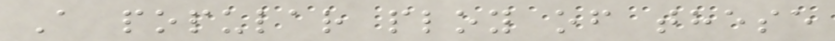A popular ploy of these
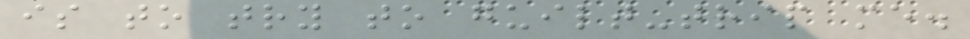is to try to guilt-trip me.
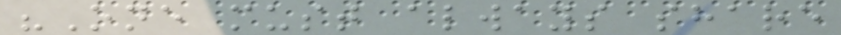"One must always share
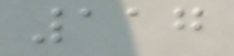117
